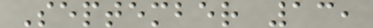September 13,
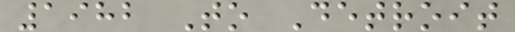1982 To Detroit
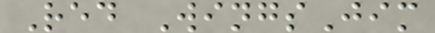Red WingsJim
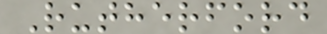Rutherford
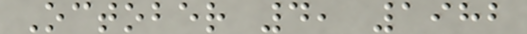October 4, 1982
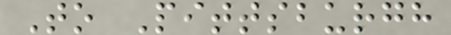To Pittsburgh
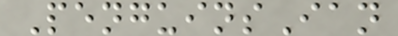PenguinsIan
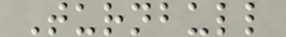Turnbull
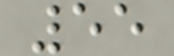55
